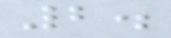2.
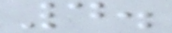4.
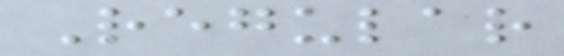Regular
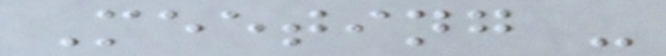Meeting -
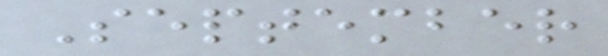September
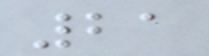21
